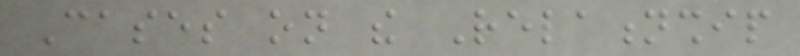Cases on the Relationship
